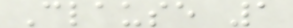Clause 1
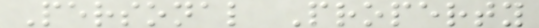Personal Property
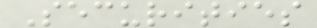Securities
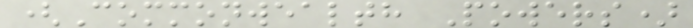(Commonwealth Powers)
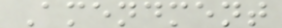Amendment
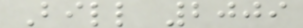Bill 2009
